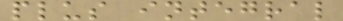plus integral
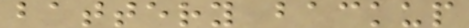battery backup
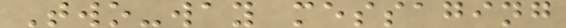Two-way messaging
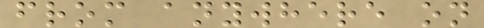from anywhere on
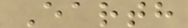Earth
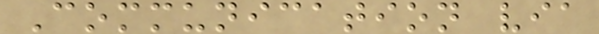Communication via
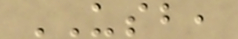USB,
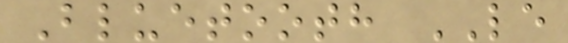Bluetooth LE
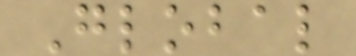Global
